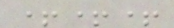+++
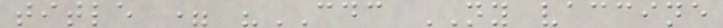title = "CDC NY vaccine
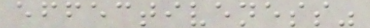effectiveness"
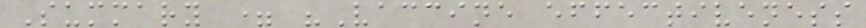Summary = "Vaccine effectiveness
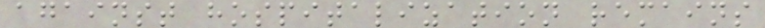against hospitalization remains
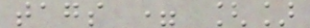tags = []
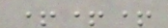+++
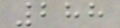288
